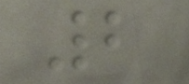2
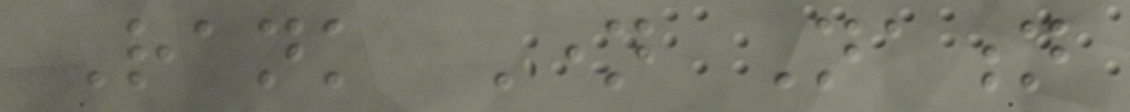Rank Name Nation
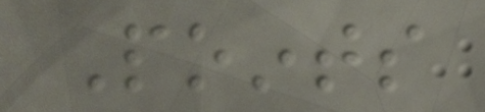Points
